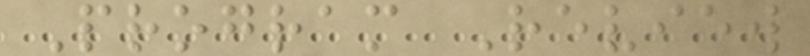Program Review
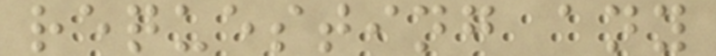requesting any
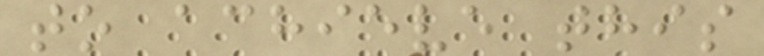to achieve this
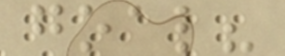goal?
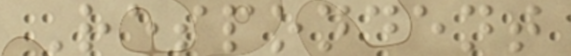Respondent
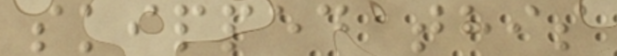skipped this
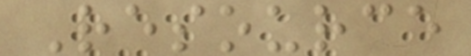Resource
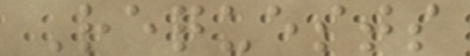Requests
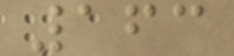163
